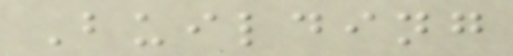Building
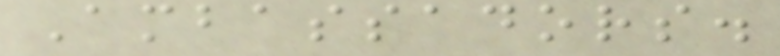Ambassadors.
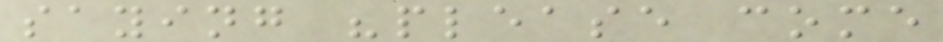saying "please come
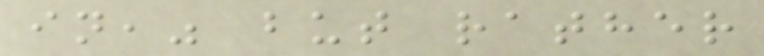in," but rather
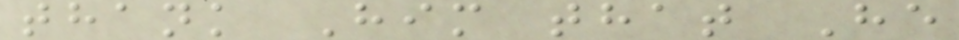thank Him that He
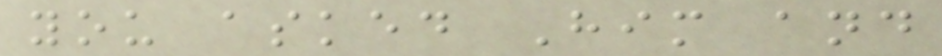you asked Him and
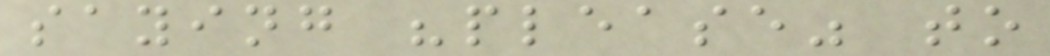saying "please" to
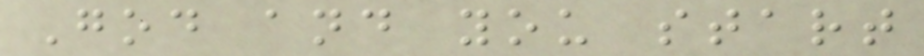God and you start
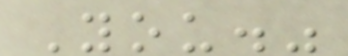You."
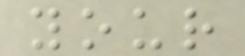your
